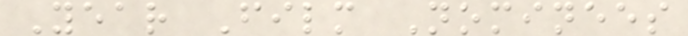Year Film Nominees
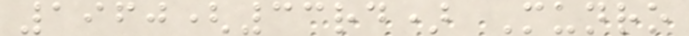1960(33rd) Munro
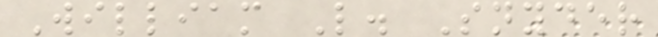William L. Snyder
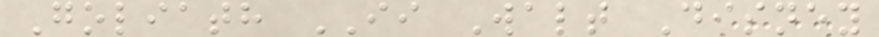Goliath II Walt Disney
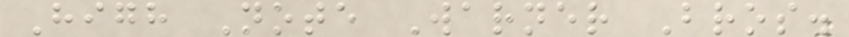High Note Warner Bros.
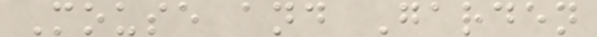Mouse and Garden
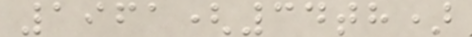1961(34th)
